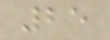25
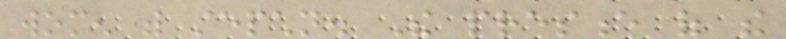women with stepchildren. The presence of the
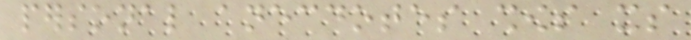personal anecdotes shows its
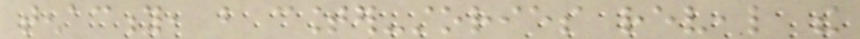tenacity, but counter-stories reveal the
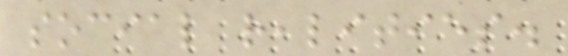social realities.
